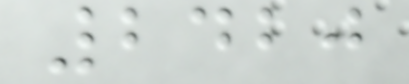2420
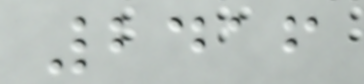2416
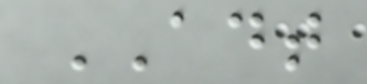ADT
